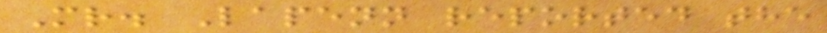Mr. Lapenn reported the
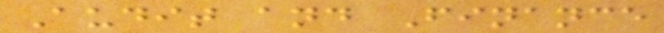Audit and Finance
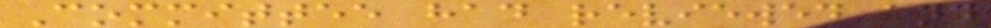Committee had reviewed and
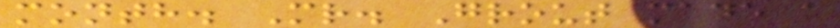month. Mr. Grout made a
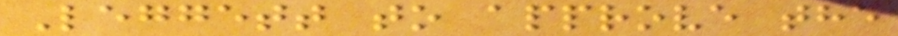Leggett to approve the
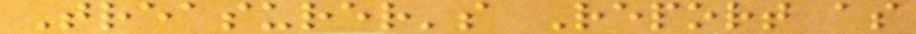Treasurer's Report as
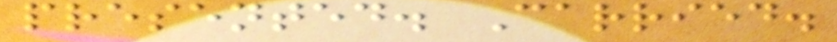presented. Carried.
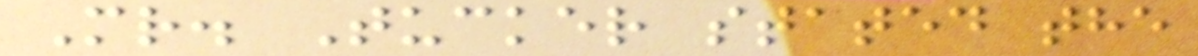Mr. Tucker stated the
